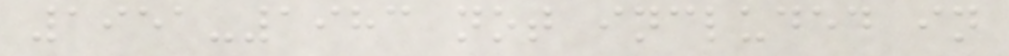1951-1983 not included in
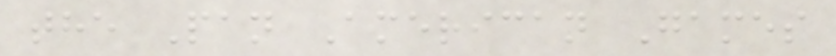the Pan American Games
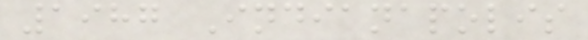1987 Indianapolis
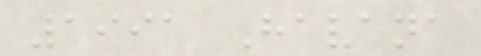1991 Havana
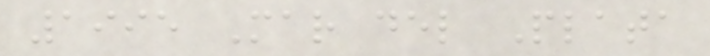1995 Mar del Plata
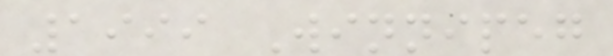1999 Winnipeg
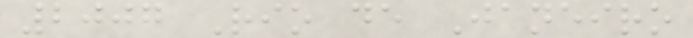2007 Rio de Janeiro
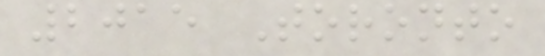2015 Toronto
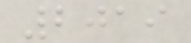2019
